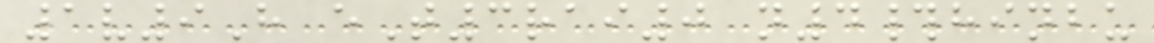1v9H eT3rai0 n4#hinbu
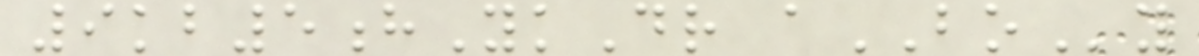9kb5hYkDr aBOy
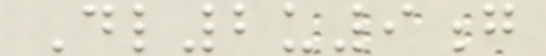Dl2u9g
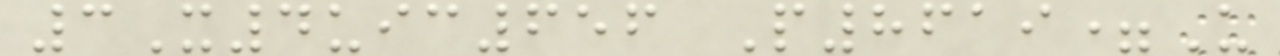3X4uic656 P8619=U
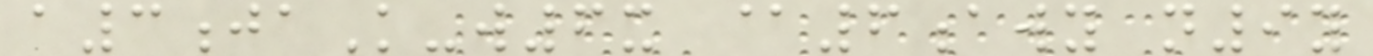a3jaK-w6x @6awy n9y
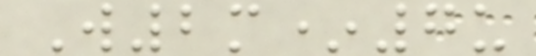W2m*7u
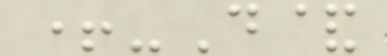+-D&
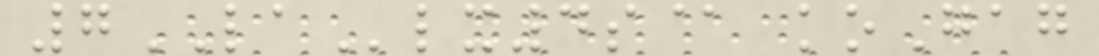7LAlx4s@ koGag
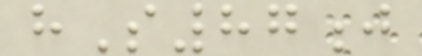hS87j
